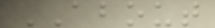ABOUT
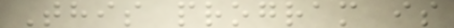This program is
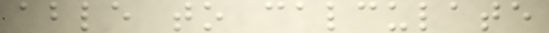able to calculate
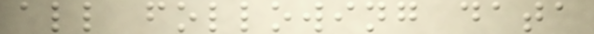all following data
